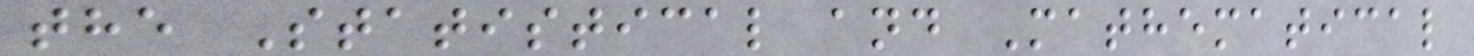the Statistical and Mathematical
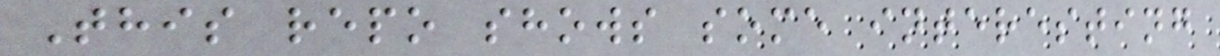This repo shows some interesting
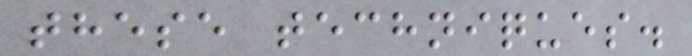these techniques.
